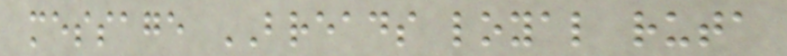message BREADS loyal ruta
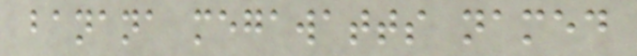banana megawatts named
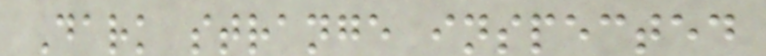Dark strange inspected
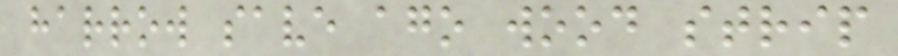harrow save ago wood strip
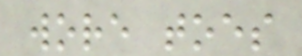wore toes
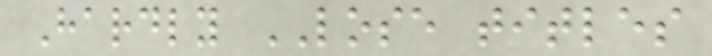Hardly LOSE titles
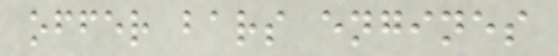offer bars engines
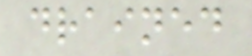drained
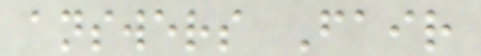answers Fair
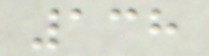138
